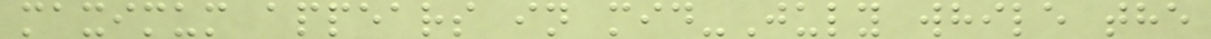maximum appears in mid-July while the
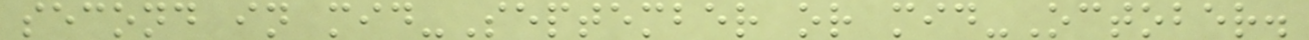second in mid-September or mid-October.
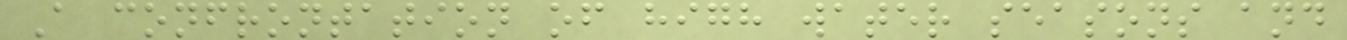A confrontation of high water seasons and
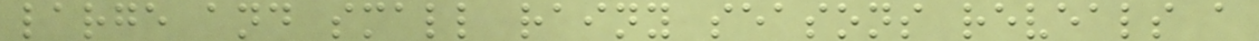large and small rainy seasons reveals a
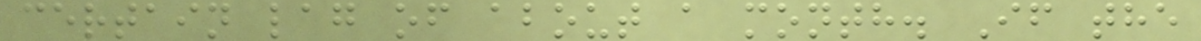certain lag of about a month. If the
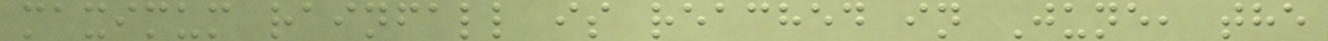maximum rainfall is reached in June, the
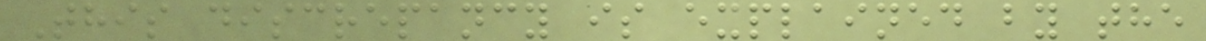This discrepancy is explained by the
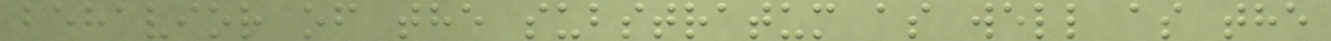behavior of the substratum as well as the
